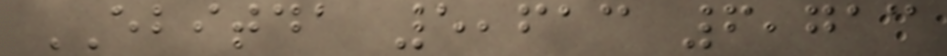EBITDA 5,613 6,713
